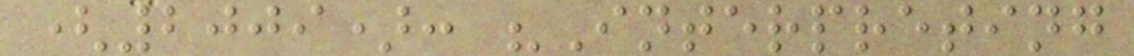(2009): "Interpreting
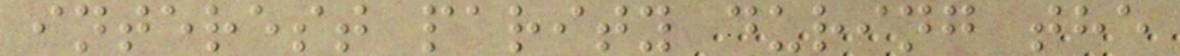interest parity during the
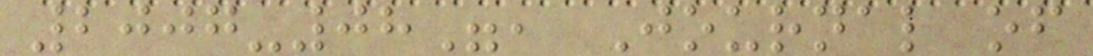2007-08", Journal of
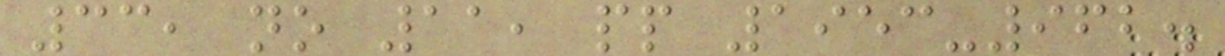33, no 11, pp 1953-962.
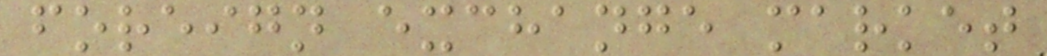foreign exchange market
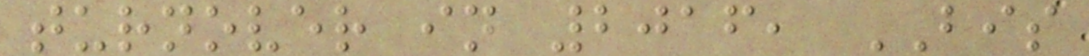turnover in 2016, BIS
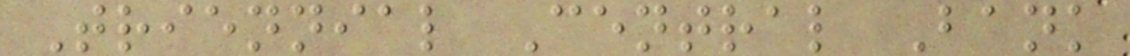Triennial Central Bank
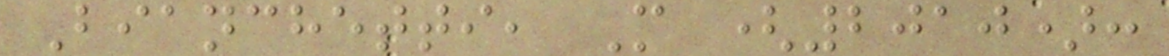Bianchetti, M (2010):
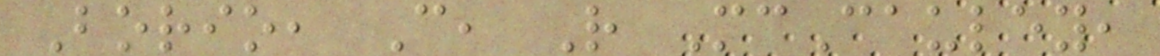Borio, C, R McCauley,
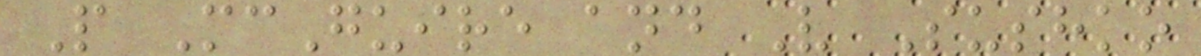P McGuire and V Sushko
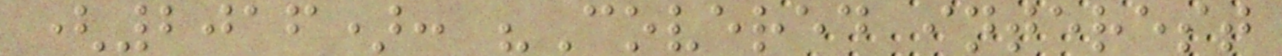(2016): "Covered interest
